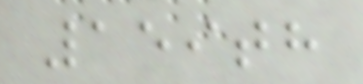159th
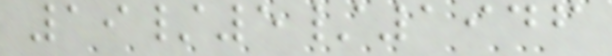19/5/1946
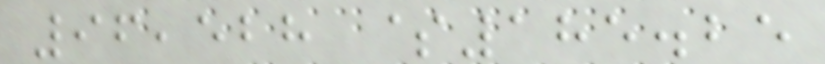96,528 $185.25
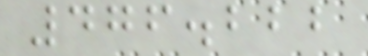476.222
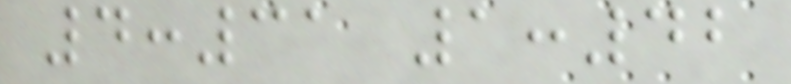4:31 1:42
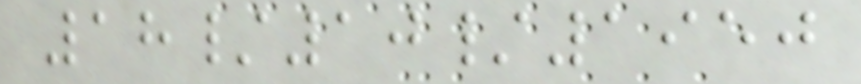18/10/1950
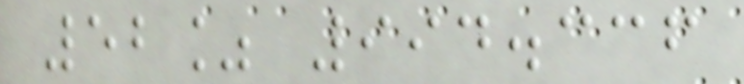52% 994.336
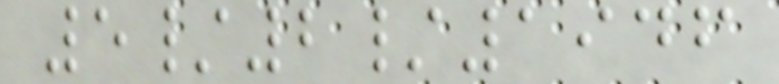5/2/1946
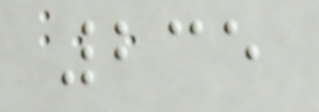235
